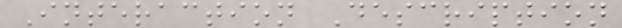Interaction Description
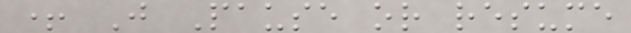+ J Pause or resume
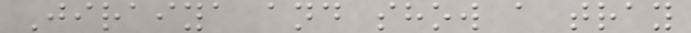Jiraiya and show a tray
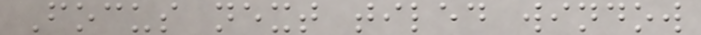Focus next tiled window
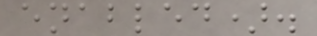enabled).
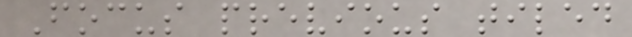Focus previous tiled
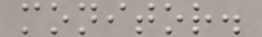monitor.
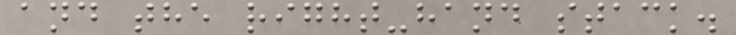and the right-hand stack.
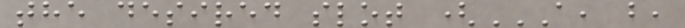the desired slot (A, B,
